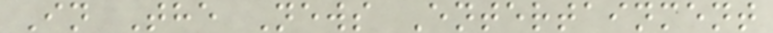In The News Entertainment
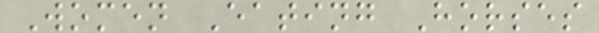Women Eating Horses
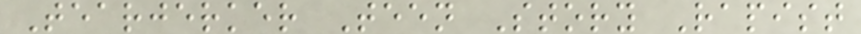Tearjerker Teen Story Rapist
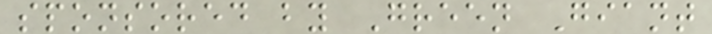sponsored by Green Giant
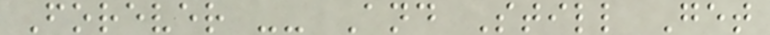Forever -- And Still Get
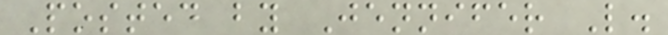Posted by Jennifer L.
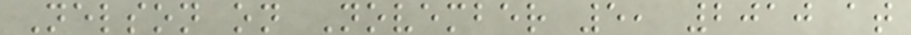Nelson on November 5, 2010 at
